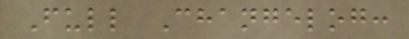Full Changelog:
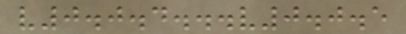v0.0.4...v0.0.5
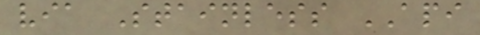via Stainless API
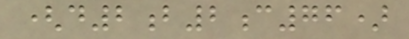(d2b2c76)
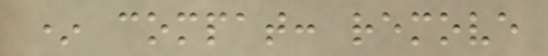* compat: remove
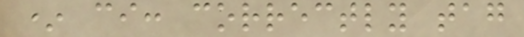* ci: correctly tag
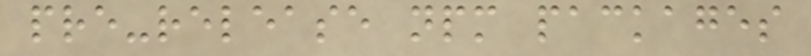pre-release npm packages
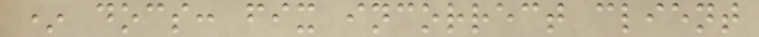* docs: fix incorrect client
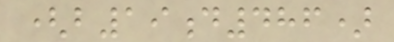(b19d486)
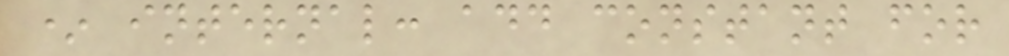* internal: add constant for
